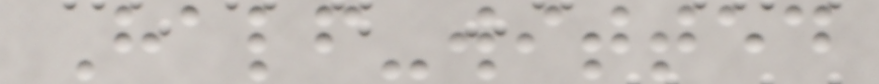Half-witted
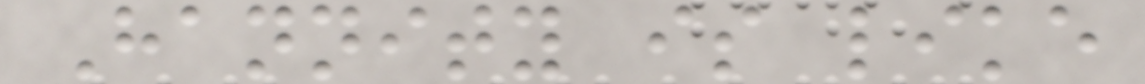Hannity is like
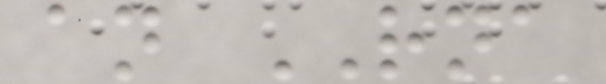an RNA
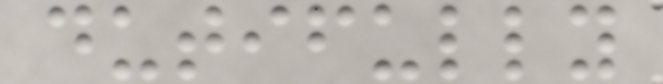dutifully
